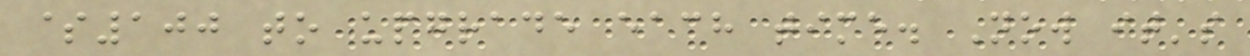$100 to upgrade each time. Now it's
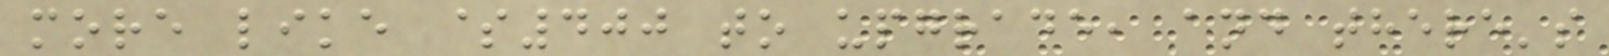more like $400 to upgrade, and there's
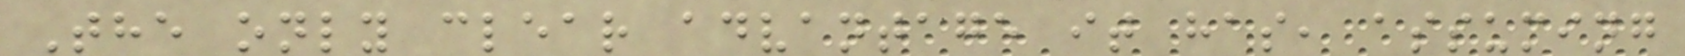The only clear advantage it has, assuming
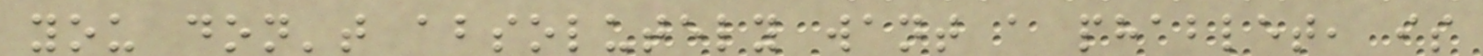you don't absolutely want a phablet, is
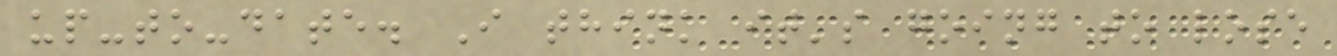up-to-date. I think it's going to lose
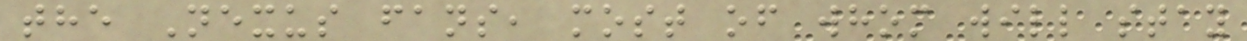the Nexus fans, most of whom will stay
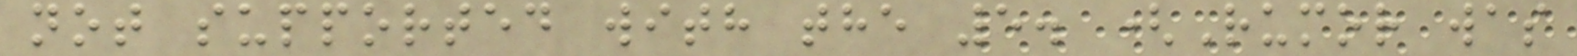not supported with the 5. (Rumor was
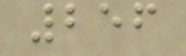256
